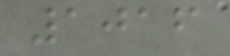1016
